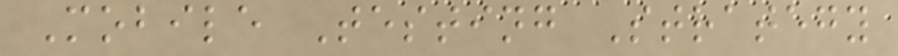Mobile Testing Strategy
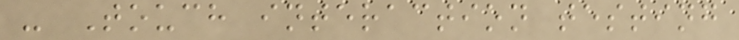- Touch interaction testing
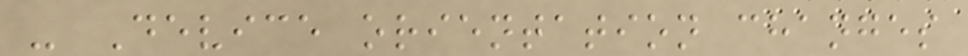- Device orientation changes
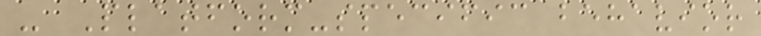- Platform-specific behavior
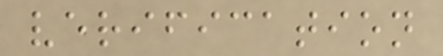verification
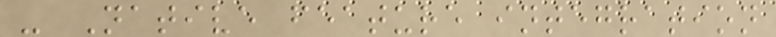- Native feature integration
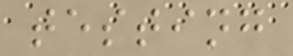testing
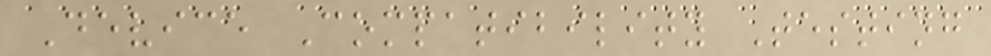Device Compatibility Testing
